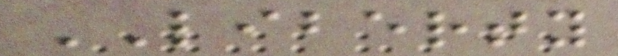LIBERTY
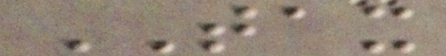TAX
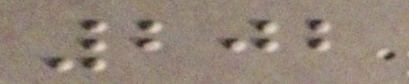202
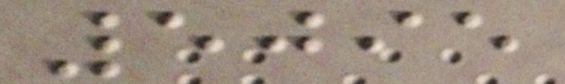5095
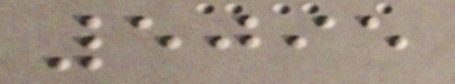5095
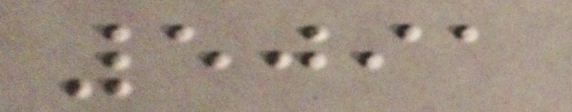5091
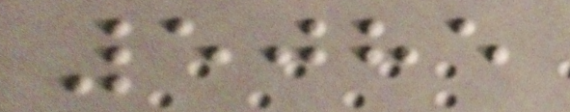5085
